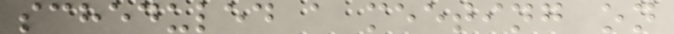scheduled a meeting on
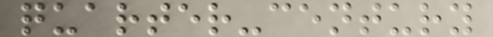quarter-century
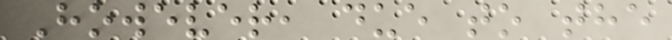However, due to the
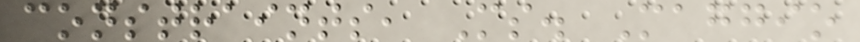constraints, Ms. Maggio
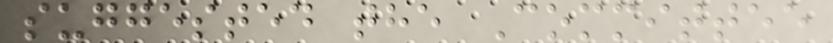suggested the Committee
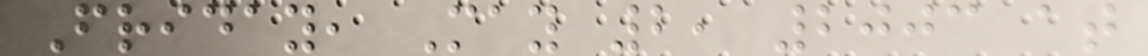Friday, May 2, 2003 at
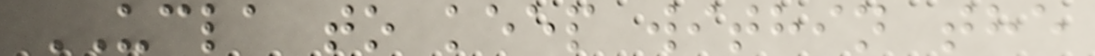UCLA to keep within the
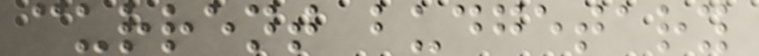current budgetary
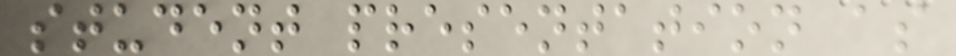student presentation as
